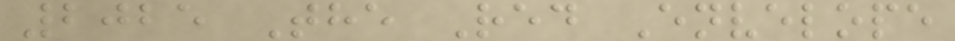2025 The Red Envelope
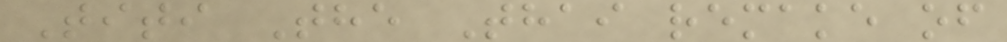Titi The Thai remake of
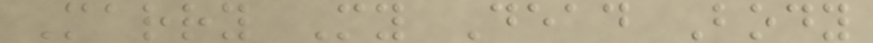Marry My Dead Body
